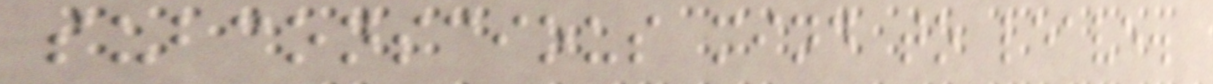subconscious mind to leave.
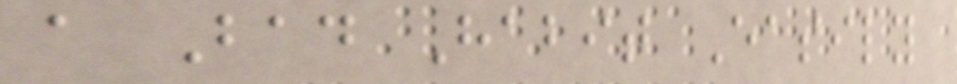a Bad Habit Easily
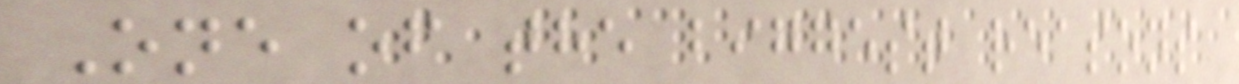One of the biggest reasons
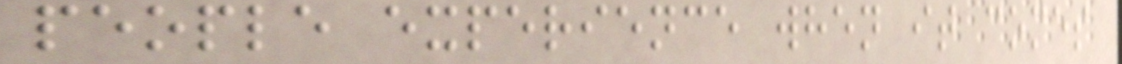people experience when it comes
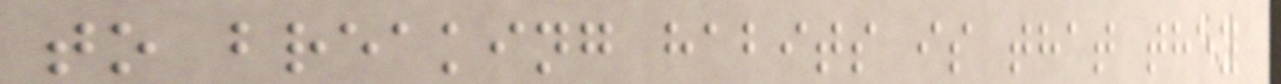to breaking habits is that they
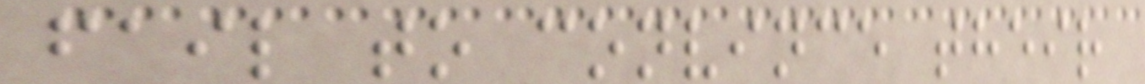fail to convince their
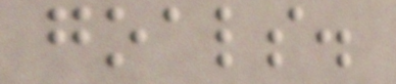goals.
